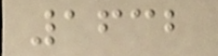1632
